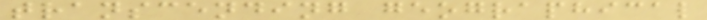transcending geographical
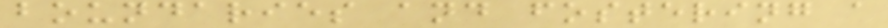boundaries and fostering a
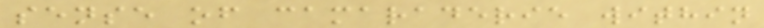sense of camaraderie within
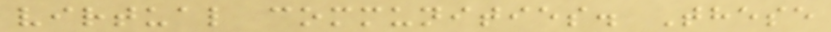virtual communities. These
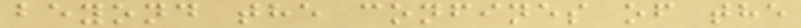beyond the confines of the
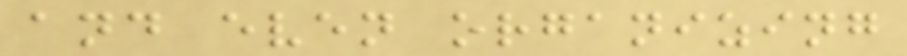and even organizing
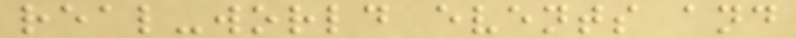real-world events and
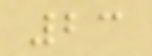23
